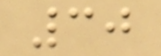30
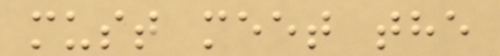must meet the
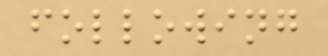following
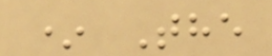* The
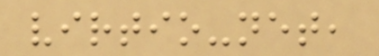virtio-net,
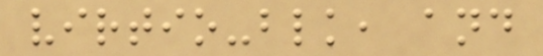virtio-blk, and
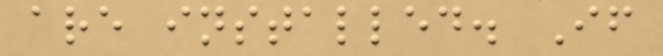are installed. If
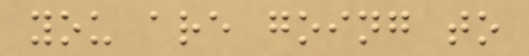you are going to
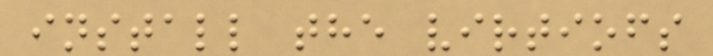install the virtiofs
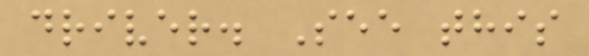driver. See this
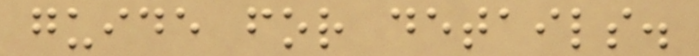guide for details.
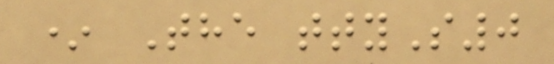* The ttyS0
